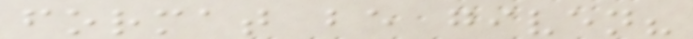format be given?
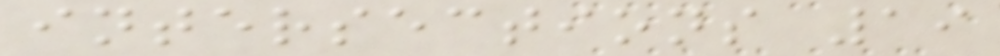intersections 19
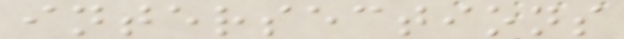intersections
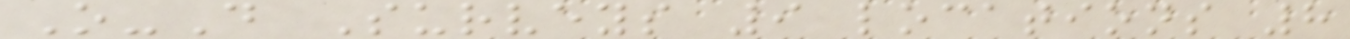O-D Surveys 9 locations 8
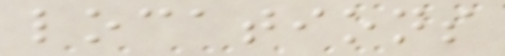locations
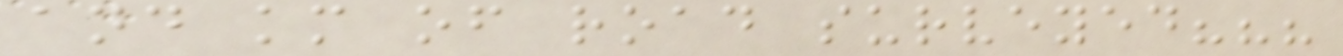and km of road surveyed???
